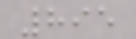895
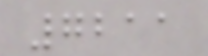7211
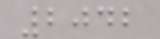2042
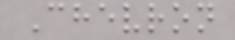Chevron
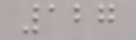127
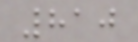810
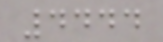4444
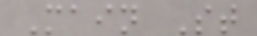Main St
